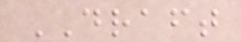DRAFT
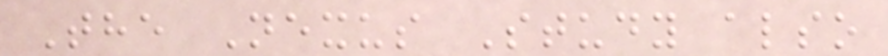The Nexus Study also
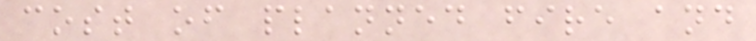cost of planned fire and
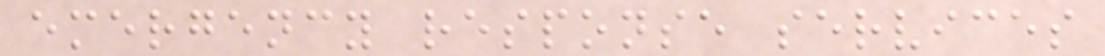emergency response services
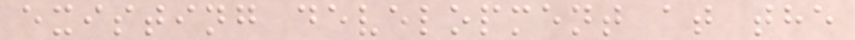existing development at the
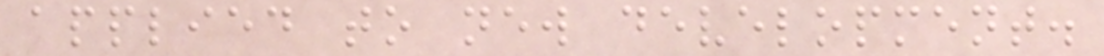applied to new development.
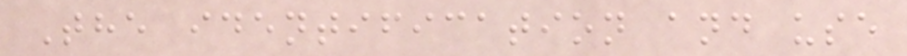The identification and use
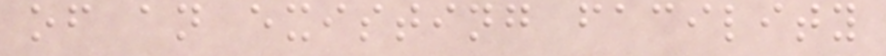of an existing facility
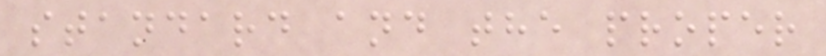standard and the proper
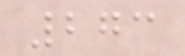273
